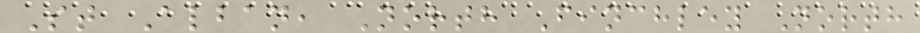St Alban, North Finchley North
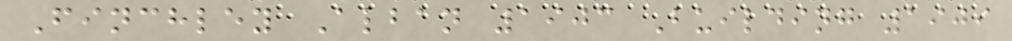Finchley Alban 1903 Building 1909
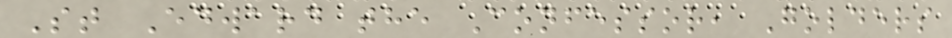St Edward the Confessor, Golders
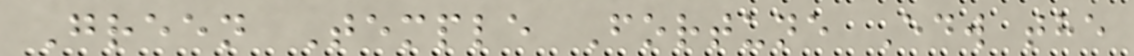Green Temple Fortune Edw the
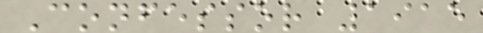Confessor 1915
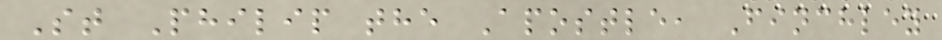St Philip the Apostle, Finchley
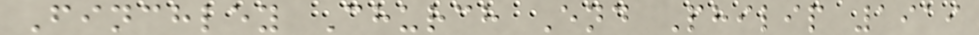Finchley Church End Philip 1919
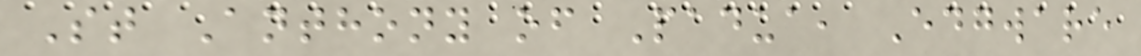St Anthony of Padua, Edgware
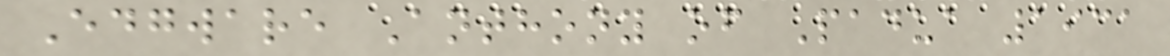Edgware Anthony of Padua 1931
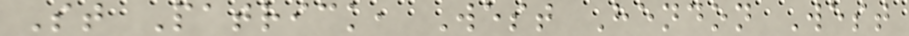St Patrick, West Hendon West
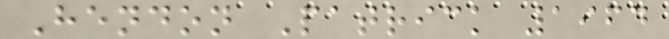Hendon Patrick 1964
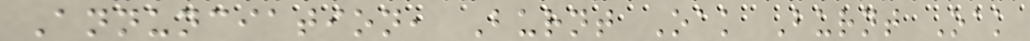Annunciation, Burnt Oak Burnt Oak
